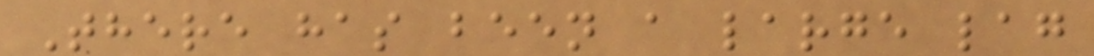There has been a large lag
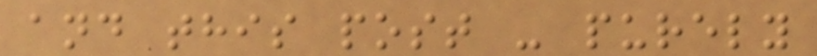and this post - purely
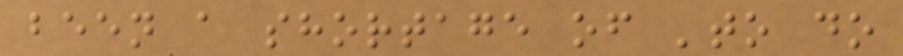been a shortage of 'to do
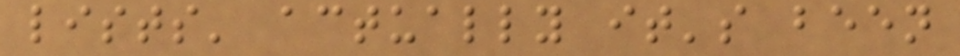lists' actually it's been
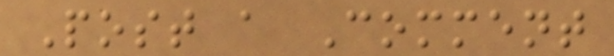Post a Comment
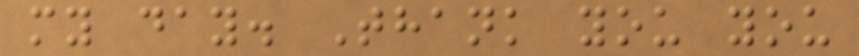my day. Thank you you
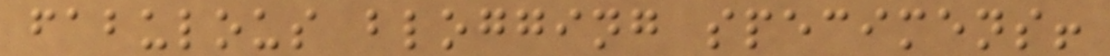fabulous blogging specimens!
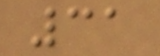31
